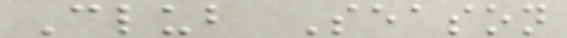Club Season
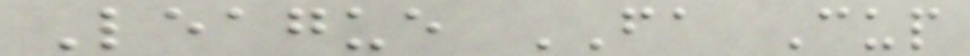League FA Cup
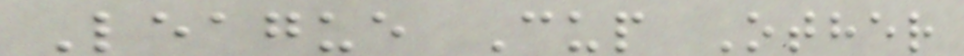League Cup Other
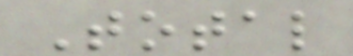Total
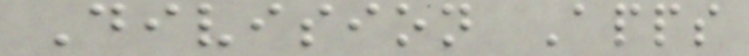Division Apps
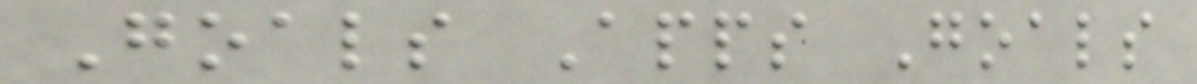Goals Apps Goals
